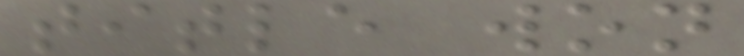title won
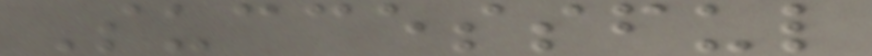Successful
